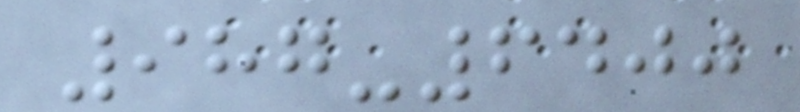987-6400
